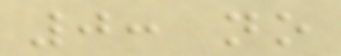0: no
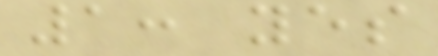1: yes
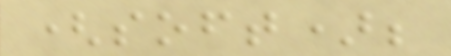(soft);
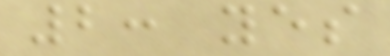2: yes
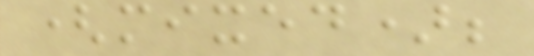(mixed);
